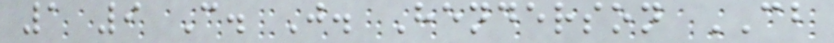1 9 C. J. Henderson CB
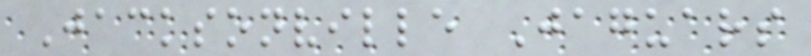Jacksonville Jaguars
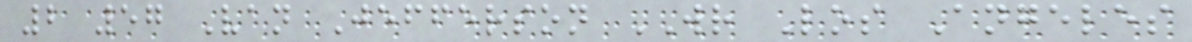2 57 Van Jefferson WR Los Angeles
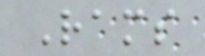Rams
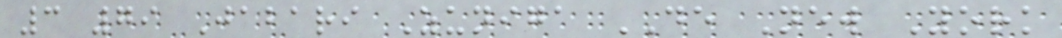3 79 Jabari Zuniga DE New York
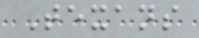Texans
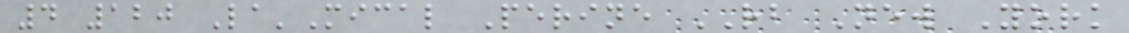4 120 La'Mical Perine RB New York
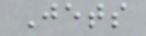Jets
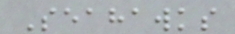Seahawks
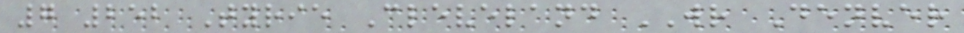7 252 Tyrie Cleveland WR Denver
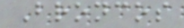Broncos
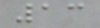13
